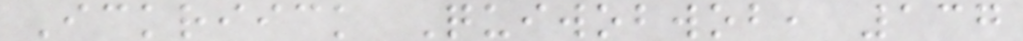Ickriick Quiwobwob, 137
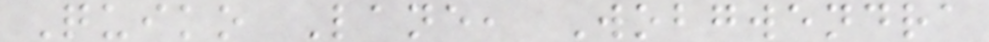Quiko Lane, Wobgwendra
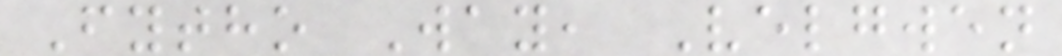Fytho Way, Velgwen
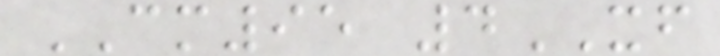CM95 4XF
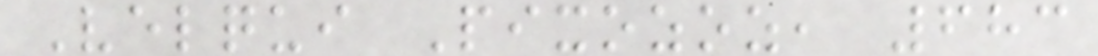Velqui Pixozoz, 683
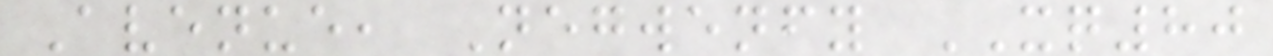Avenue, Negwenfy XQ80
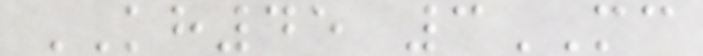KH45 3MC
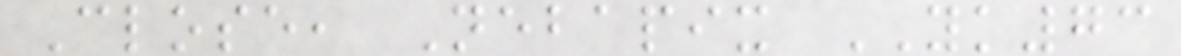Close, Nebapix YK73
